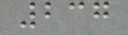237
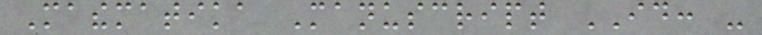Mathematika Manuscript ID: -
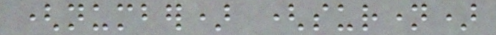(number) (surname)
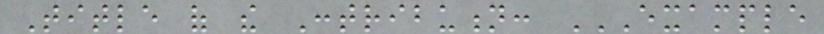Title of the Contribution: EXAMPLE
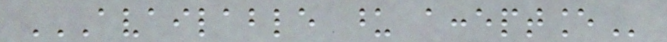AVAILABLE UPON ACCEPTANCE
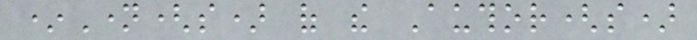*Name(s) of the Author(s)
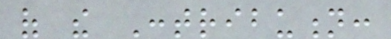of the Contribution:
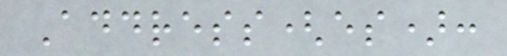Address(es):
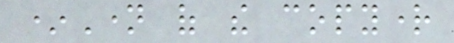*Name of the copyright
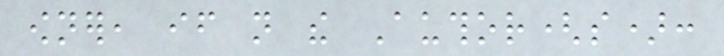owner, if not the Author(s):
